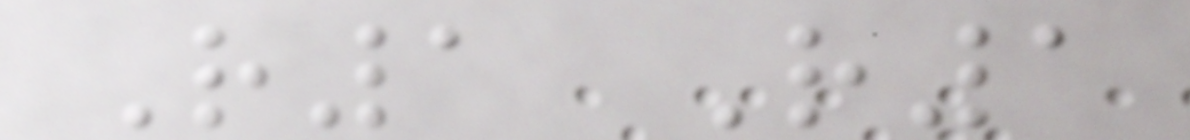R1 R1
